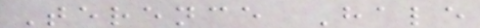Terence Hale
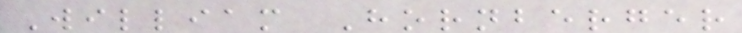William Hornberger
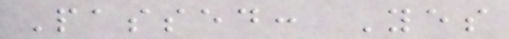Passed: Yes
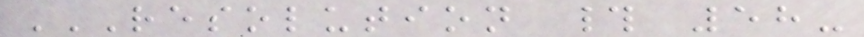RESOLUTION # 58-
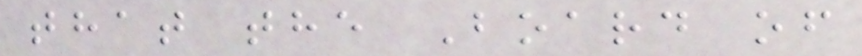that the Board of
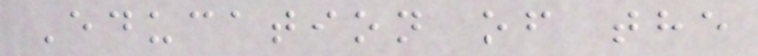Education of the
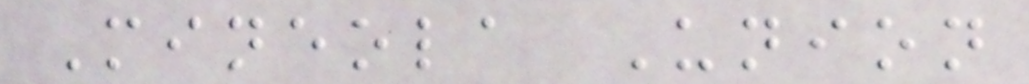Mineola Union
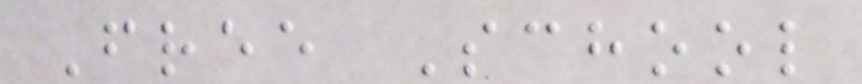Free School
